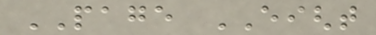PAGE EIGHT
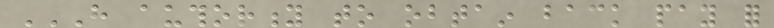HAVE AUTHORITY TO OBTAIN BACK PAY FOR
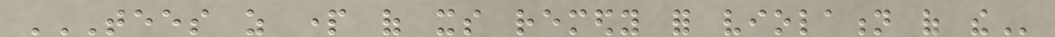TEES AS PART OF ITS REMEDY FOR VIOLATION OF THE
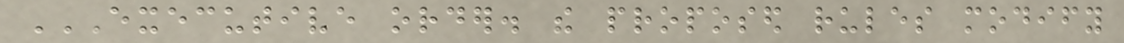EXECUTIVE ORDER. THE PROPOSED RULES MODIFY
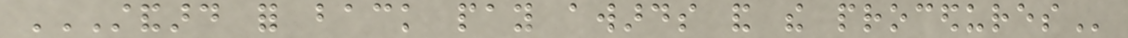STANDARD FOR BACK PAY AWARDS AND THE PROCEDURES
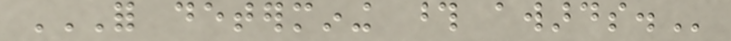FOR DETERMINING THOSE AWARDS.
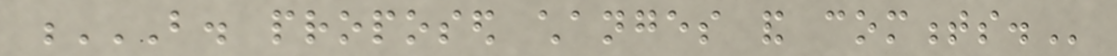B. PROPOSED CHANGES AND COMMENTS.
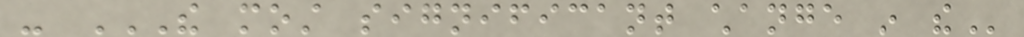- THE MOST SIGNIFICANT CHANGE IN THE
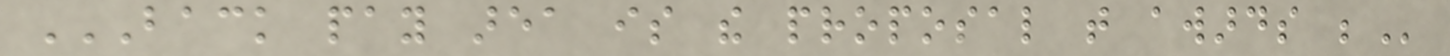BACK PAY AREA IS THE PROPOSAL THAT AWARDS BE
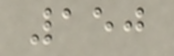150
